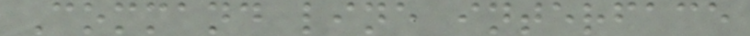Command line interface
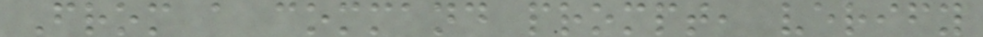From a command prompt, verify
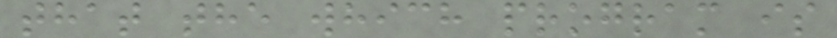that the which program is
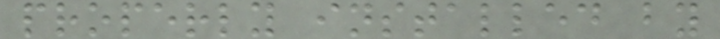properly installed by
